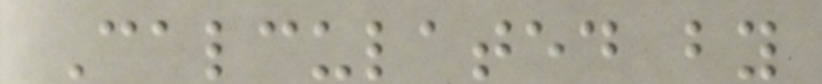Calculated by
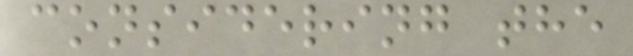considering the
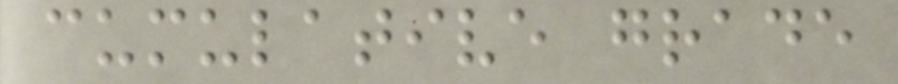cumulative grade
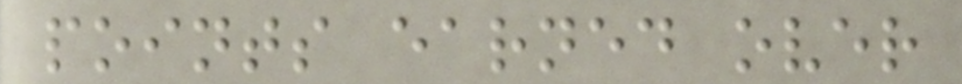points earned over
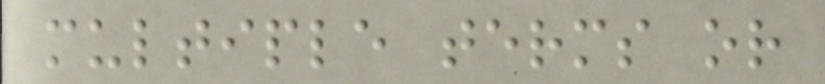multiple terms or
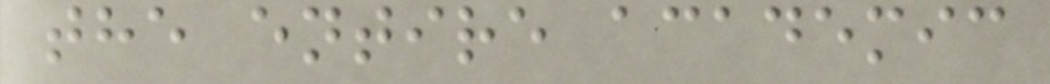the entire academic
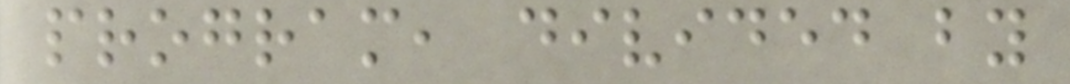program, divided by
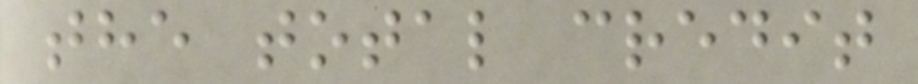the total credit
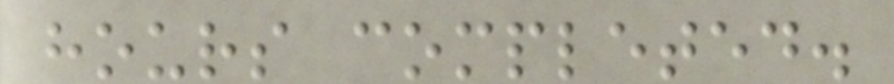hours completed.
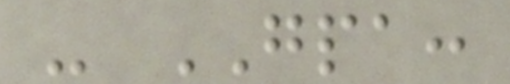- GPA:
